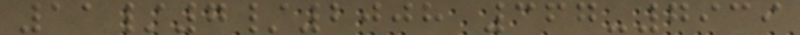11/7/2008 367-7939
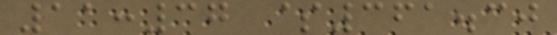11:37 $361.30
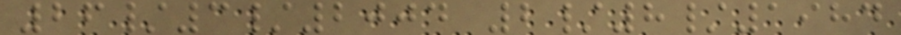26/3/2004 2/8/1984
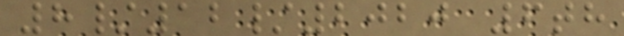8/12/2020 6th
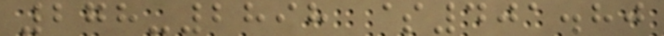278-2898 $401.80
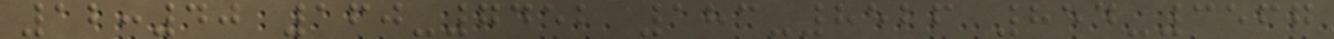12:40 160-7452 183-8526 854-3567
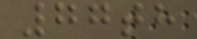77th
